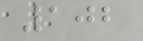102
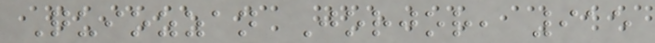Quiozzan Jorjor, 915
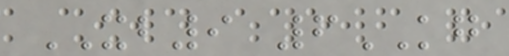XB9 6KG
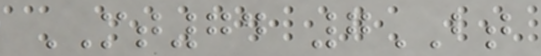MT74 7BT
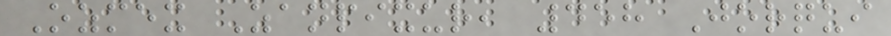Ozmex Zanpixur, 458 Jorqui
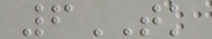6TK
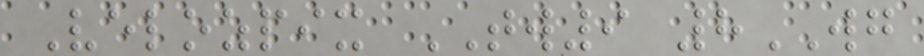Velozpix TW9 8WG
